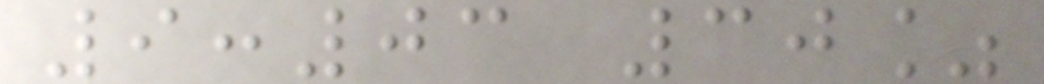9:03 30%
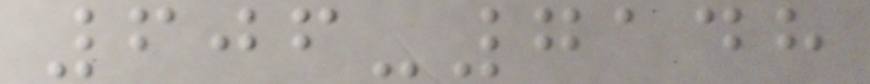606-7148
